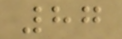87
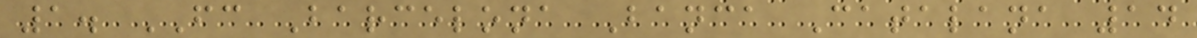1. FC Barcelona Banca Catalana 14
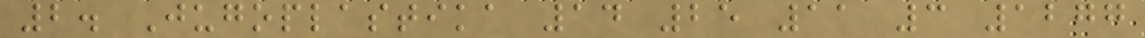2. Jugoplastika 14 25 11 3 1277
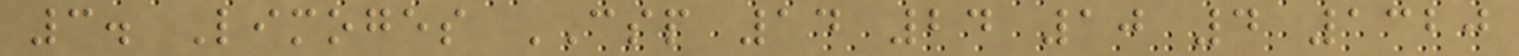3. Limoges CSP 14 24 10 4 1320
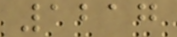1217
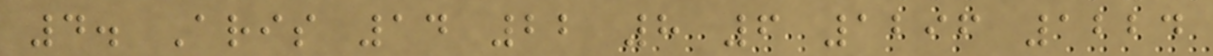4. Aris 14 22 8 6 1296 1224
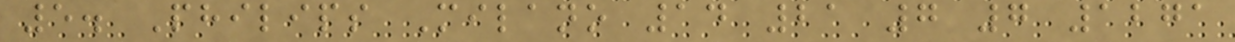5. Philips Milano 14 21 7 7 1271
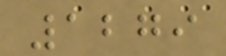1279
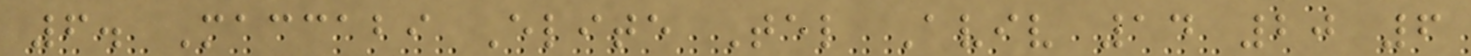6. Maccabi Elite Tel Aviv 14 20 6
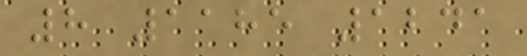8 1185 1241
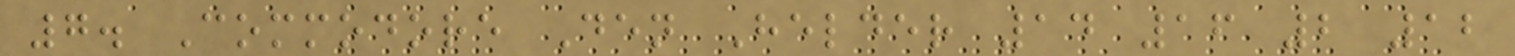7. Commodore Den Helder 14 16 2 12
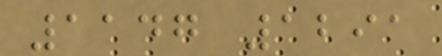1147 1291
